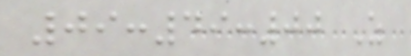09:49:00 Z
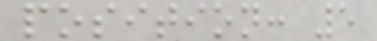position: 5
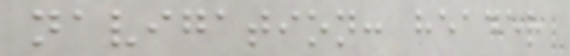navigation: header
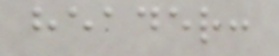header:
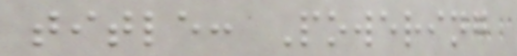title: Powering
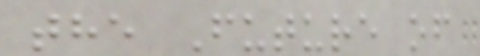the Future of
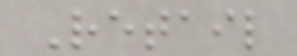Retail
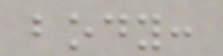body:
